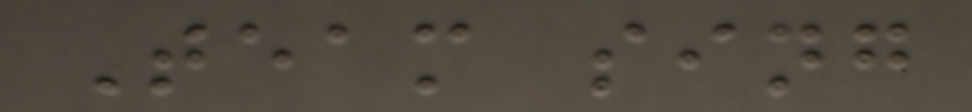Team sing
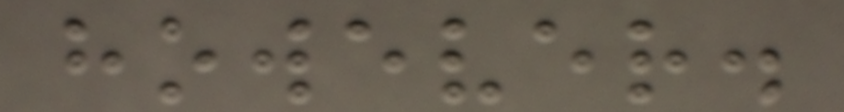however.
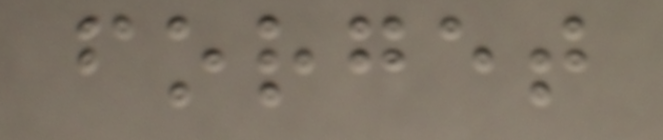forget
